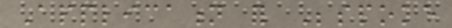Application for Bespoke
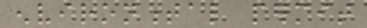environmental permit
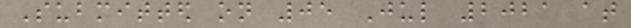Submitted on 05 Jul 2021 at
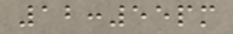12:55pm
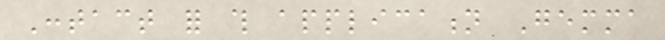Contact for this application Gemma
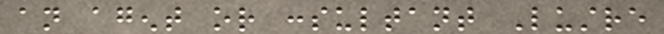an agent or consultant Lustre
